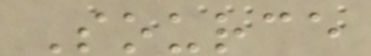Source
